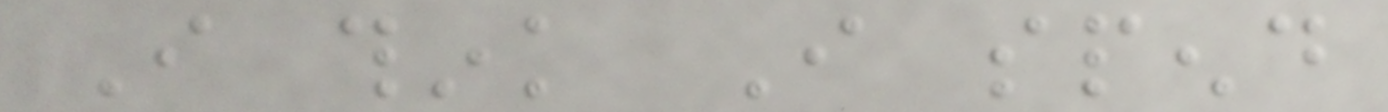I think I spend
